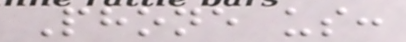Phone us:
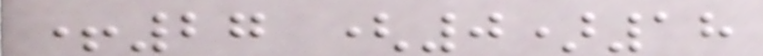+27 (0)18
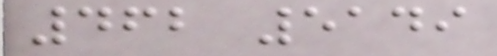462 5149
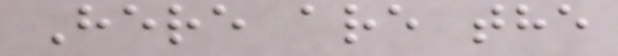Here are the
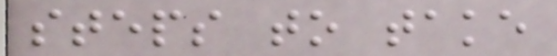steps to take
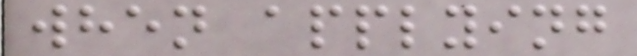when applying
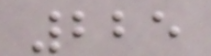225
